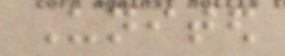United
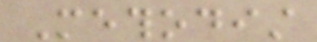Methodist
